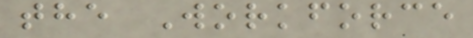the Workforce
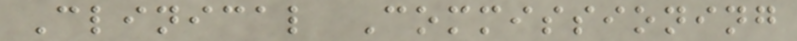Clinical Commissioning
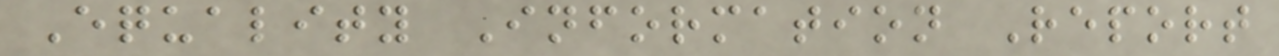Equality Information Report
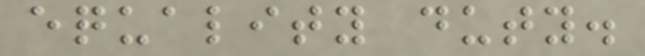equality duty.
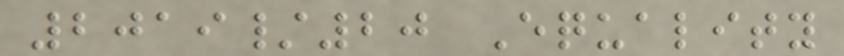2019/20 Equality
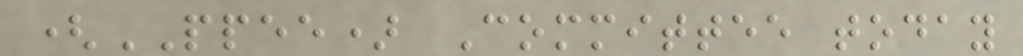(PPEE) Committee today
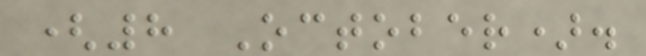(8 October).
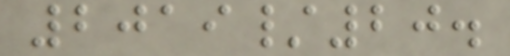2019/20.
